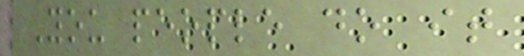You people do it
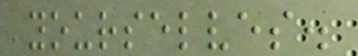yourselves.
